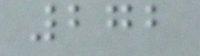272
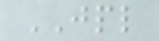JPL
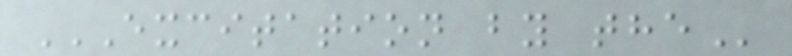EXCITATION BY THE
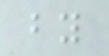by
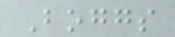Boggs
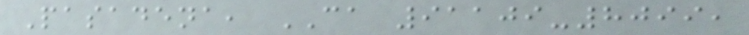Pasadena, CA 91109-8099,
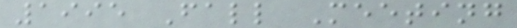1995 Fall Meeting
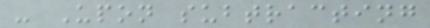- Upon subtracting
